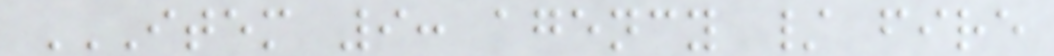ITEM 9: AGENCY / FIRE
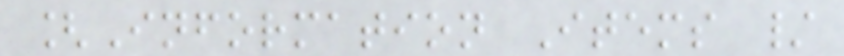[Information Items /
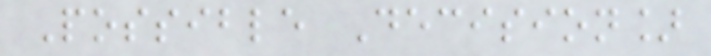Possible Decision]
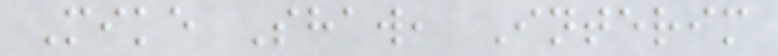Mike Shaw, Interim
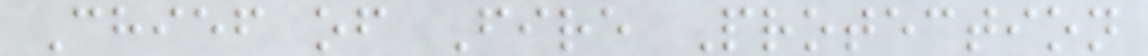Chief of Fire Protection
